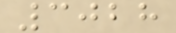3028
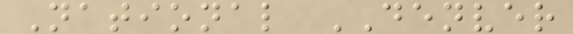National DENVER
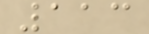113
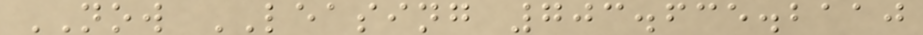NOW LEASING 703.635.2110
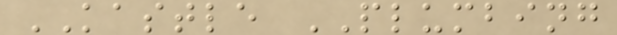KASTLE PLUMBING
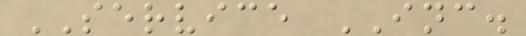SERVICE INC.
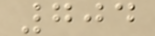704
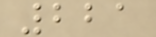221
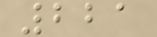221
